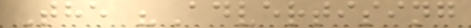The "Advertising
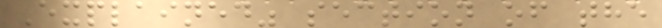Explained" section of the
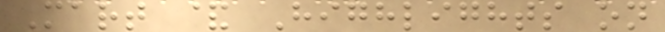Mart & Highlights on
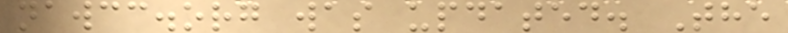nawcc.org was updated. The
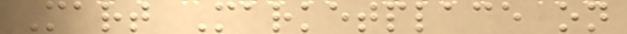Mart Marketplace on
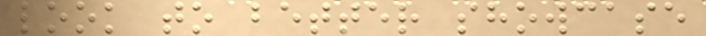look to better showcase
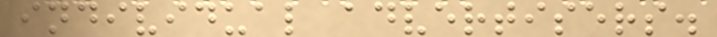individual advertisers.
